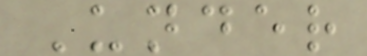Under
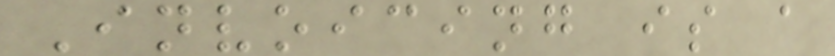Invoicing is a
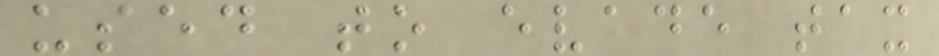used to evade tax
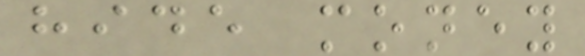hide money
